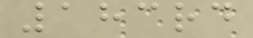183rd
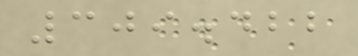309.422
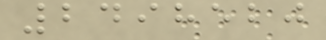2498520
